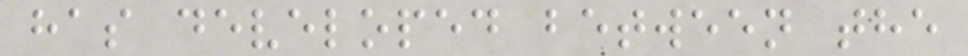has developed between the
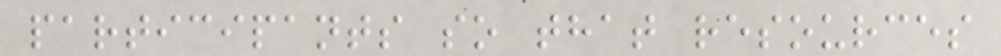participants so that resources
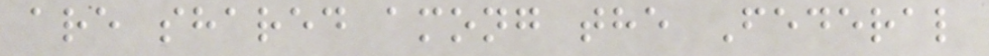are shared among the Federal
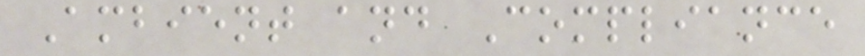Ambient and Compliance
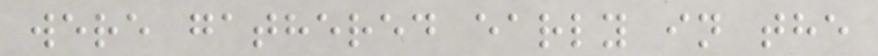were gathered early in the
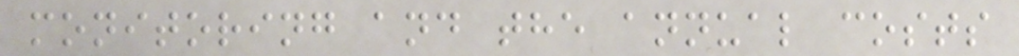monitoring and the annual costs
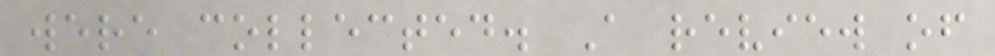were collected. A review of
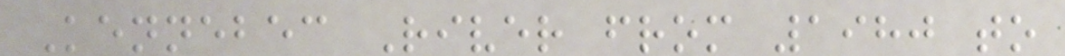Kennebec River from 1980 to
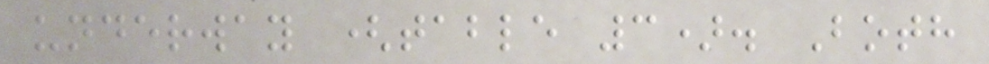underway (table 3). Both
